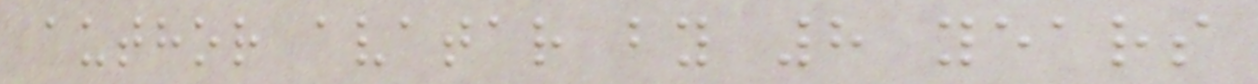author avatar by 8 years
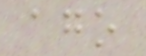ago
